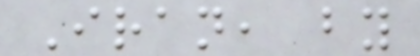Iran, by
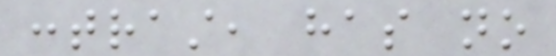contrast, has no
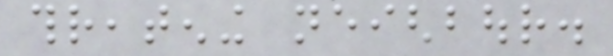threatening neighbour.
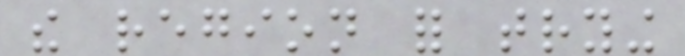the region for trying
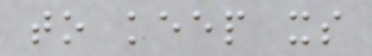to keep its
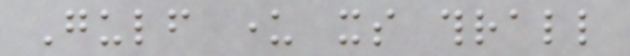Gulf under its thrall
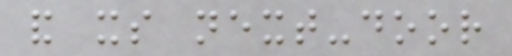and its next-door
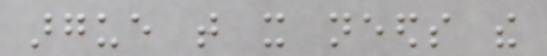argue that it needs the
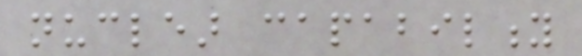nuclear capability
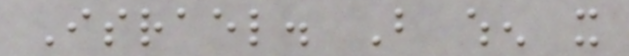Israel. But when it
